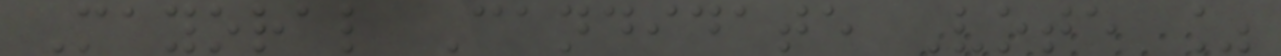Mayoral Candidate Vote %
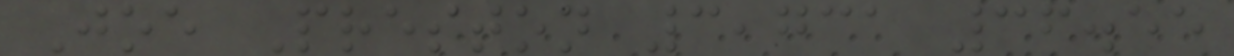Joe Preston 3,731 36.55
